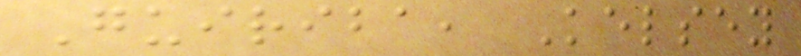Guiriba, Kelsey
